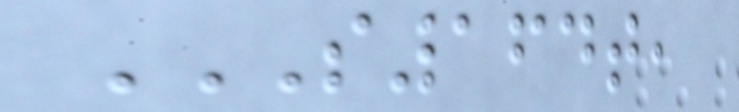S164T,
